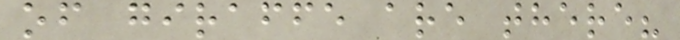of giraffe are there?
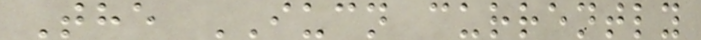The IUCN currently
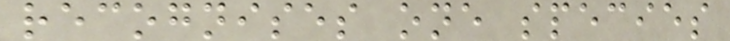recognises one species
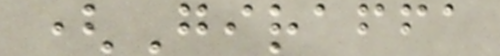(Giraffa
